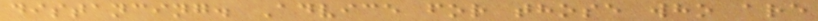distancing. Advice for those who are
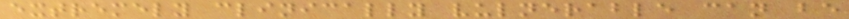extremely clinically vulnerable can be
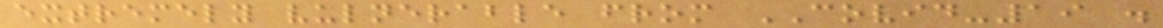extremely vulnerable from COVID-19 .
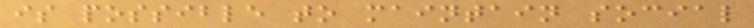is possible to maintain social
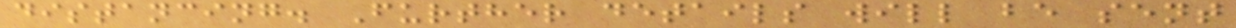distancing. Further details will be sent
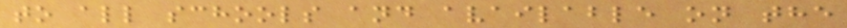to all schools and available on the
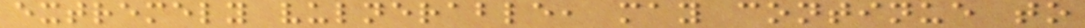extremely vulnerable, may continue to
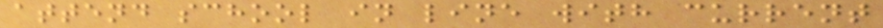attend school in line with current
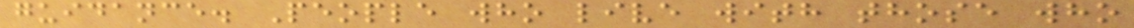guidance. People who live with those who
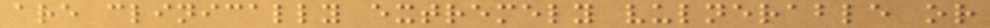are clinically extremely vulnerable or
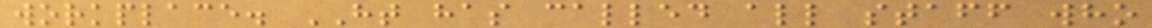workplace. HT has called all staff who
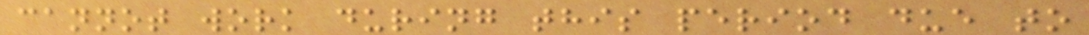cannot work during this period due to
